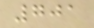701
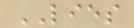LIES
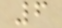6
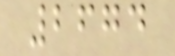2674
